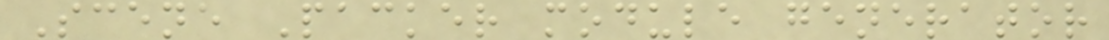Scene Packer module generator
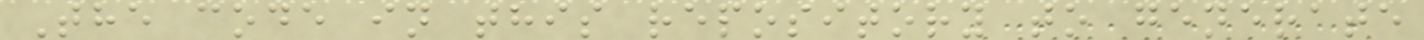The code in this repository to generate
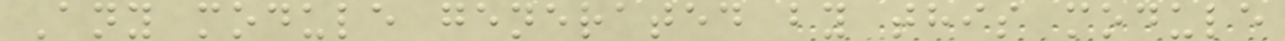Any module generated by this module
